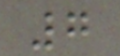7
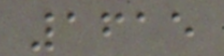1615
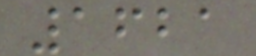1621
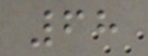68
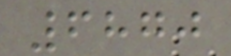6870
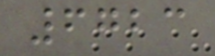6723
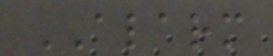ALARM
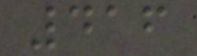416
